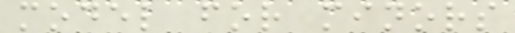model for minors
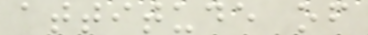attitude of
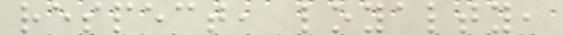respect, loyalty,
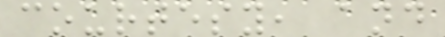courtesy, and
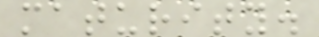maturity.
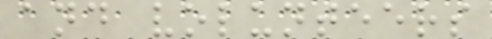and volunteers
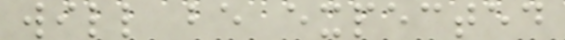will be expected
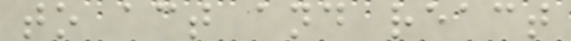to act and react
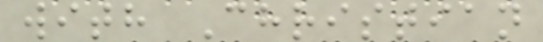with Christian
